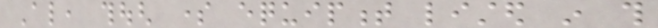Also, though some equipment listed in this
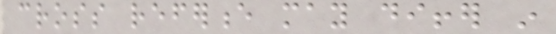cross reference may differ in
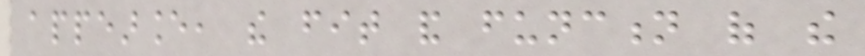appearance, the fit and function of the
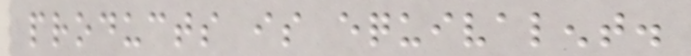products is equivalent.
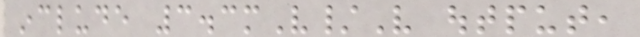include 3.3mV/V output,
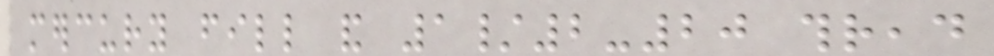mercury fill and 1/2-20 thread
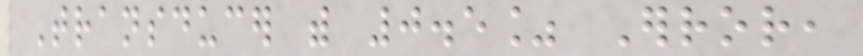Transducer with 0.5% Error,
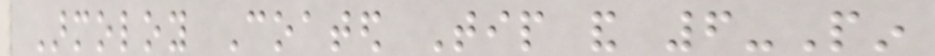Armoloy Coated Tip and 6-Pin
